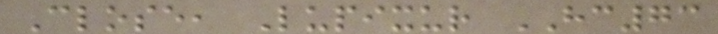Close, Lupixur HC73
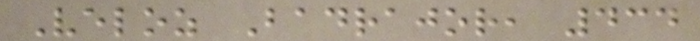Veloz Badrajor, 434
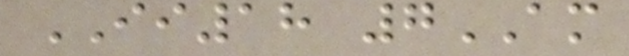II18 7AM
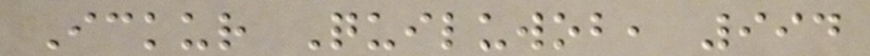Ickur Quiluwob, 994
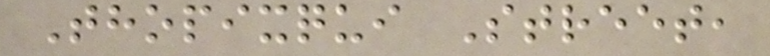Thopixqui Street,
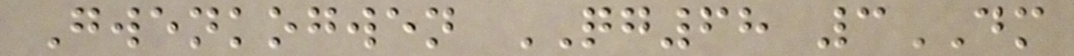Gwenkogwen QG68 3DM
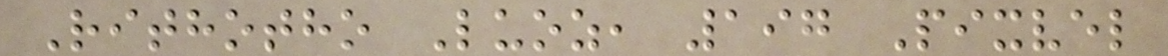Rithotho Luoz, 197 Pixvel
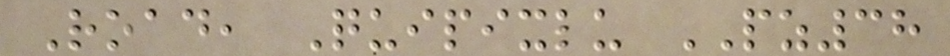Road, Quipixlu PZ38
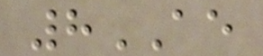8AE
